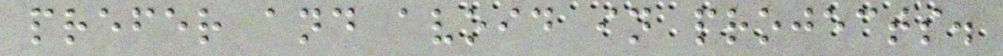prefer and avoid in projects.
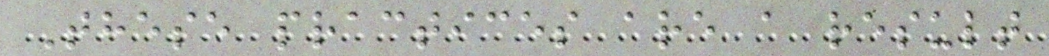These practices are a result
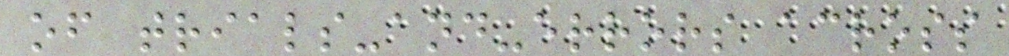of trials-and-errors across
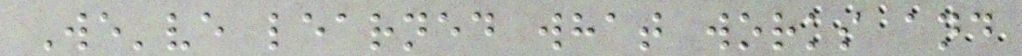We've learned what works and
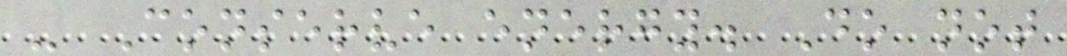- Conserve energy. Do not
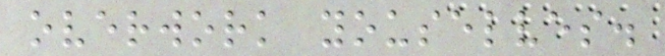overwork youselves.
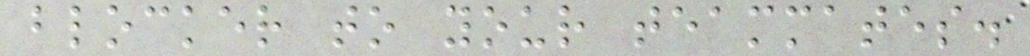blocker to your teammates.
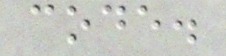code.
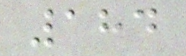184
